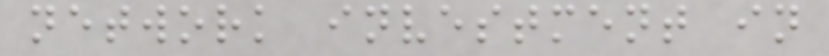network investment in
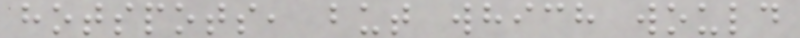hotspots, but which would
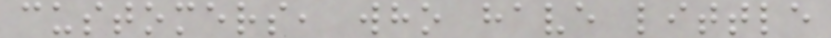customers, who have little
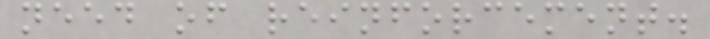need of reinforcement.
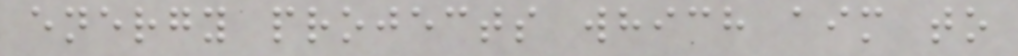energy projects which aim to
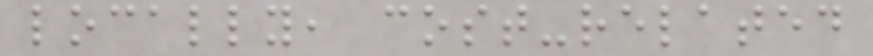locally, cost-related
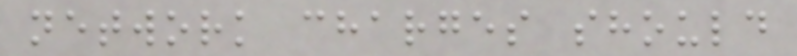network charges should
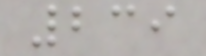239
